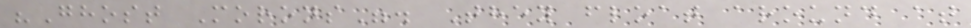"Ghost Morons". They float around at
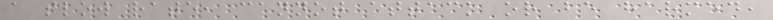a slow rate, cannot attack or be harmed,
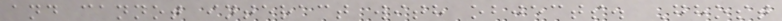and cannot interact with objects. Ghost
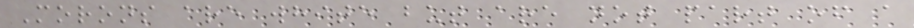Morons are white but are not part of a
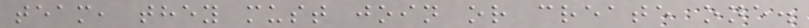team, they must join or create one.
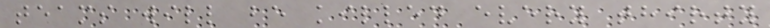teams will be killed every thirty
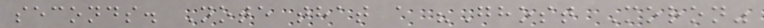seconds. Note that a "Ghost Moron"
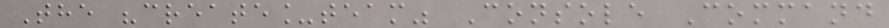The "create_team" Console Command
